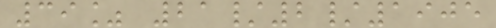39% 21/2/1905
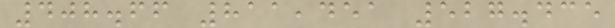408.66 811,451 527.435
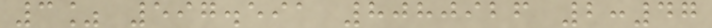3% 597.591 8080926 2:47
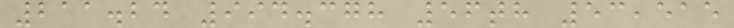211.24 994.378 56th 53,515
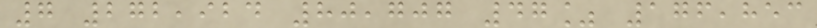7 272,924 80,707 47% 176,853
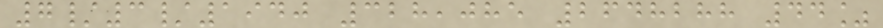7/3/1940 328,085 2648288 44%
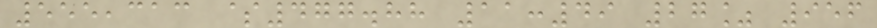555,313 $477.88 11:49 27% 956
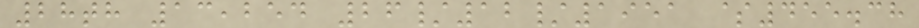28th 13,254 26/12/1951 $455.38
